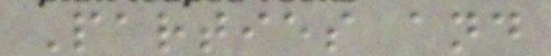Parties and
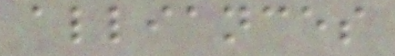alliances
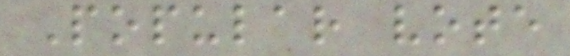Popular vote
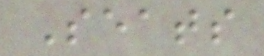Seats
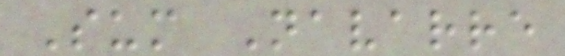Sum Navarre
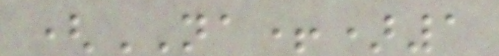(NA+)1
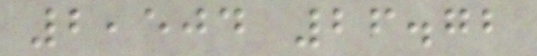2,504 26.72
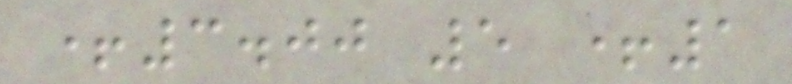+3.00 5 +1
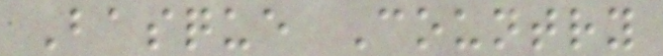Basque Country
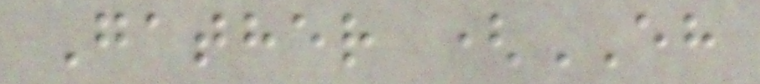Gather (EH
